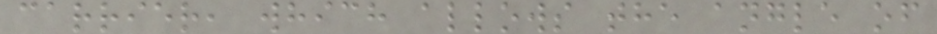carrier, which allows the angle of
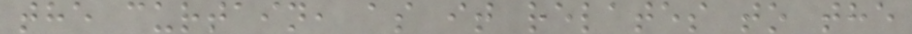the curtain, as it relates to the
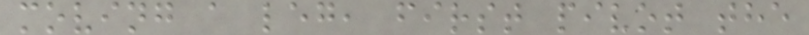moving a leg, first pivot the
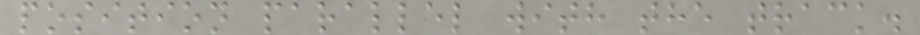position parallel with the track.
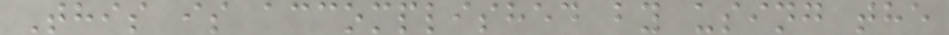This is accomplished by using the
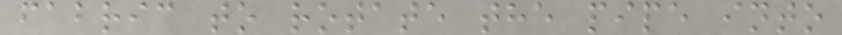fabric to rotate the pipe into
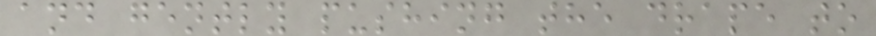and gently pushing the drape to
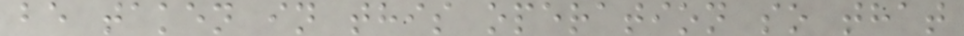be taken in this operation so that
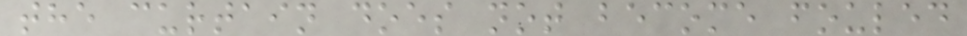the curtain does not become fouled
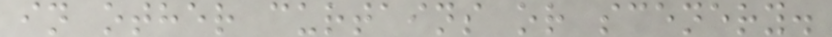in other curtains or scenery.
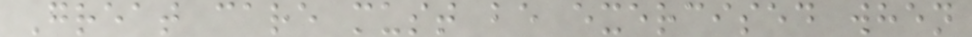Great care must be exercised when
